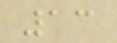13
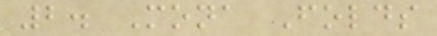2. Mona Folds
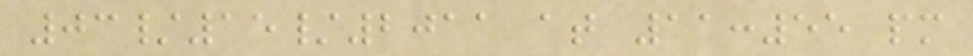03/15/2011 at 11:55 pm
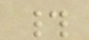#
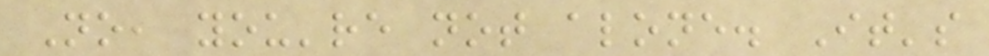No, you're not alone. It's
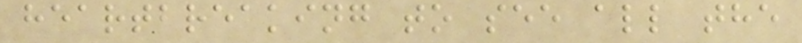heartbreaking to see all the
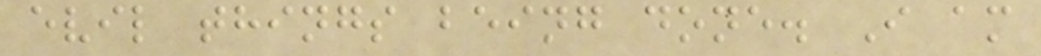evil things being done. I am
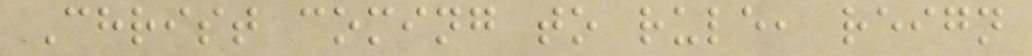Christ coming to rule, reign
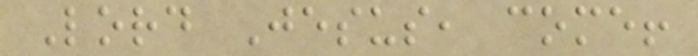Lord Jesus, come!
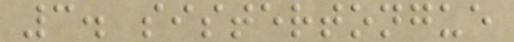3. sistertongue
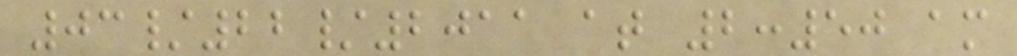03/22/2011 at 2:50 am
